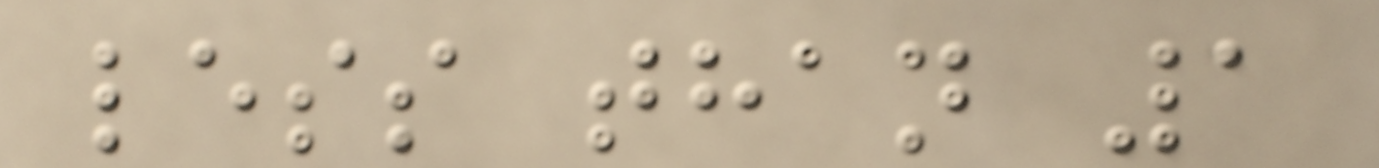less than 1
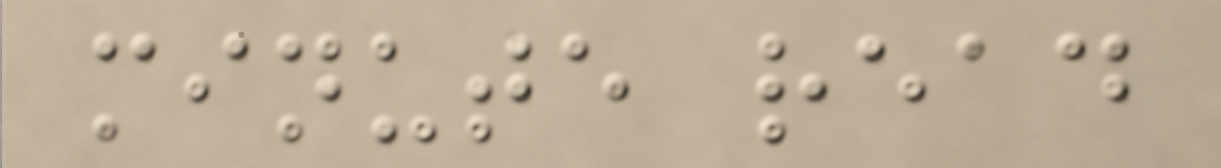minute read
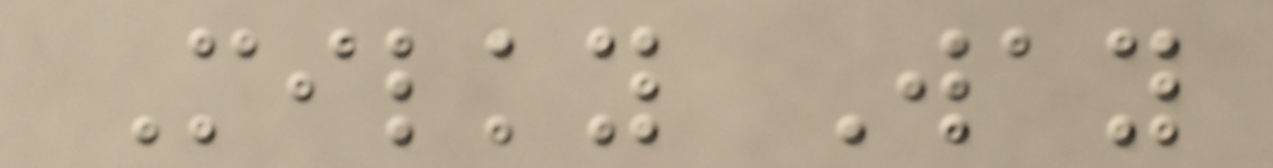Milky Way
